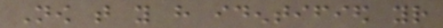Now that you have identified your
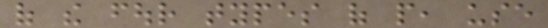of the four types of people, use
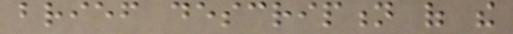brief description of the
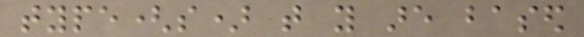type(s) that you are based
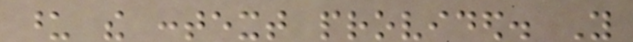upon the context provided. You
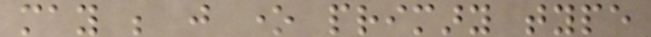may be just one primary type
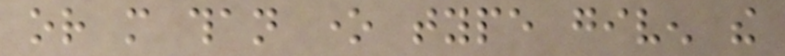or more than one type given the
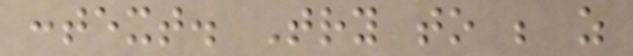context. Try to be as
